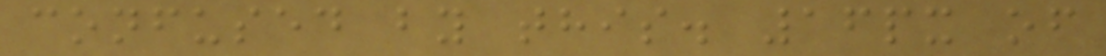confused by this. 16px of
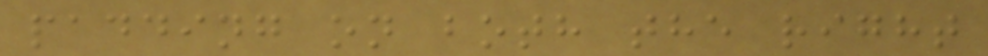padding on both the right
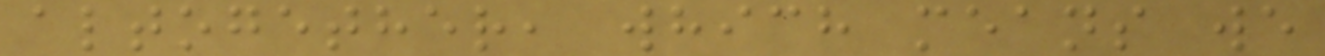altogether, which means we
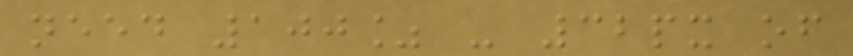need 100% - 32px of
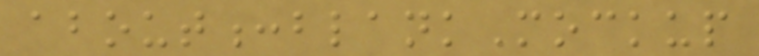about:blankMockup
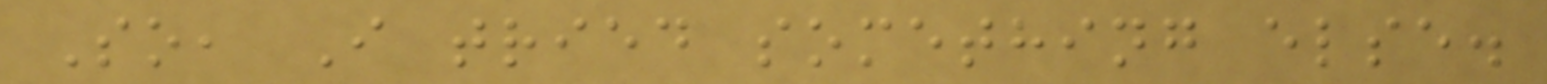So, I tried something else.
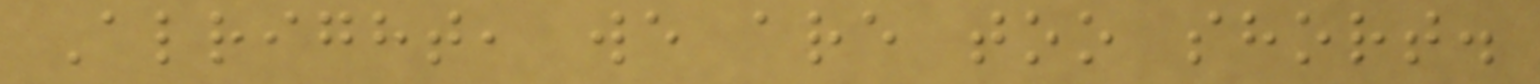Alright, we are too short.
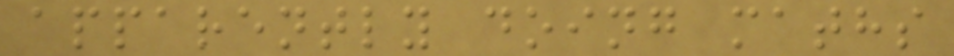apparently doing maths
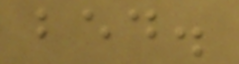bed.
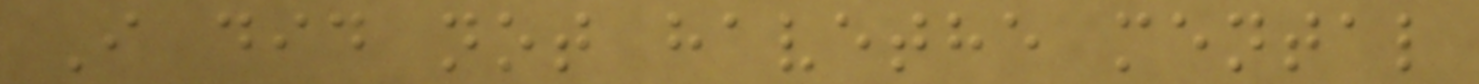I did not havethe mental
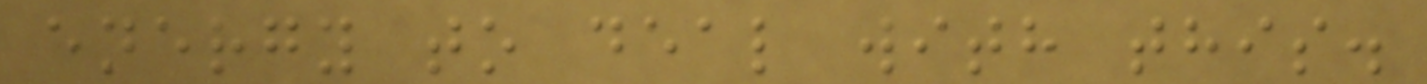energy to deal with this.
